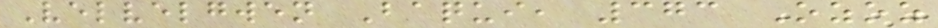Velvelgwen Baqui, 373 Ozoz
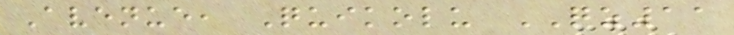Avenue, Quikolu QZ11
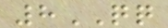8QQ
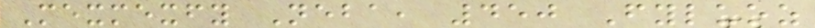Mexmexfy Neba, 450 Fyluoz
